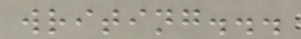writing...
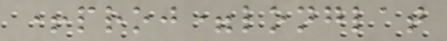+proj=longlat
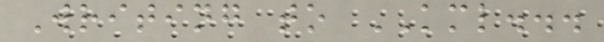Writing to KML...
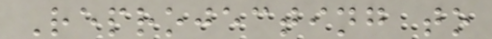Reprojecting to
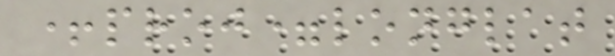+proj=longlat
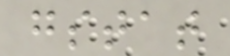gstat
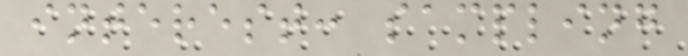interest: sampling
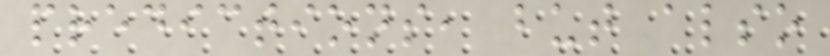predictions, but also
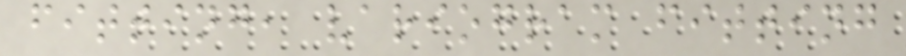fitting, variogram fitting
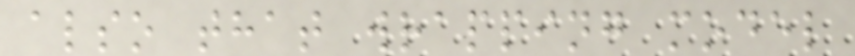also that wrapping model
